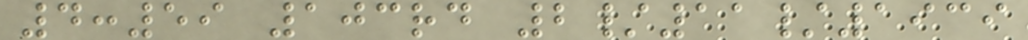4:59 103rd 2/11/1939
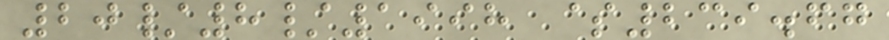20/8/1998 $239.67
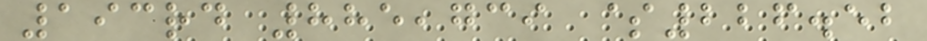193rd 885,739 $226.52
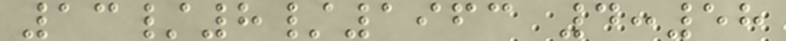13/8/1963 4:58
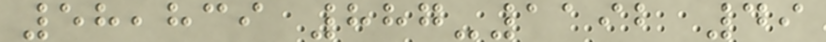58,839 887-1192 49
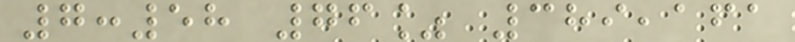7:58 76% 389,161
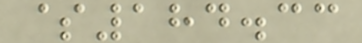$184.33
